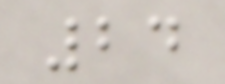24
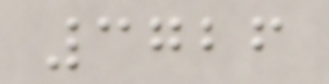3726
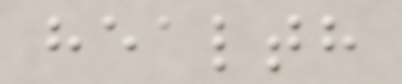health
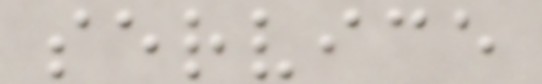service
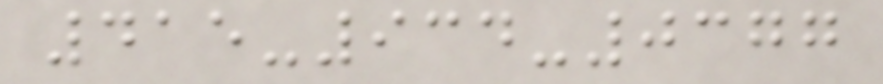415-934-0377
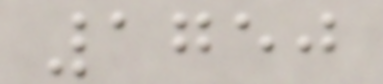1750
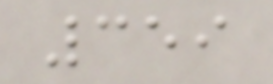359
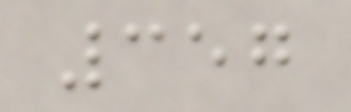357
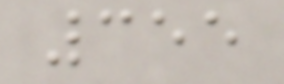355
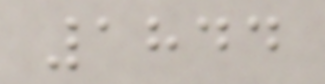1844
